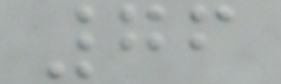76
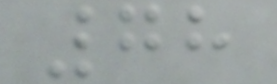78
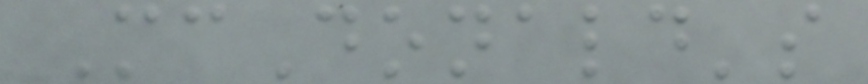McDonald's
